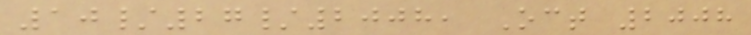10/27/2008, Oct 2008
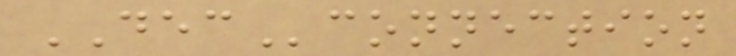DECconnection
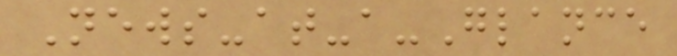News-at-a-Glance
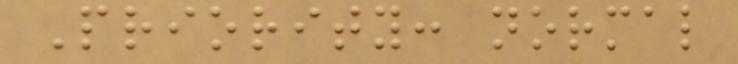Priority: normal
